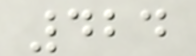424
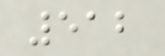512
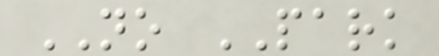NO PARK
